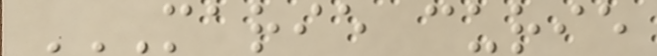MARIE CURIE
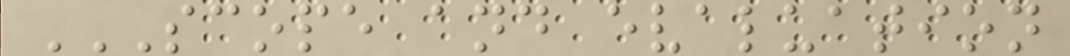SCOPE AND EVALUATION
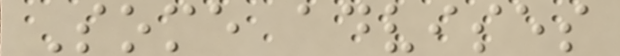Some advises
